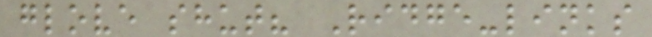glove shut? Ridge-links
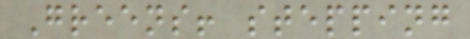Greens! stepping
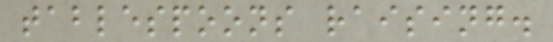tablespoons raising.
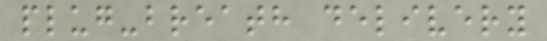plug-breath delivery
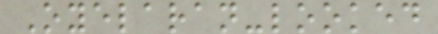Oyelaran-looked
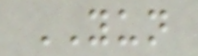YUN
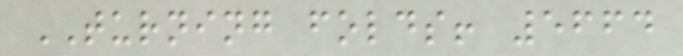TURNING folds! 5664
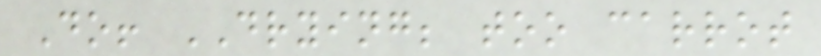Do! DRYING; too carrot
